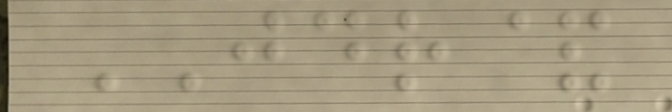JDR&
